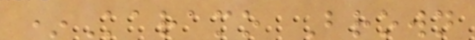*Karamo Brown
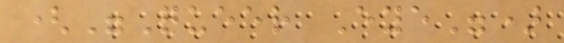("Queer Eye")
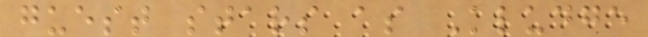guest stars as Kludge
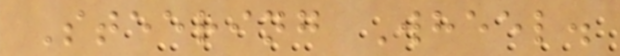Steering Wheel.
